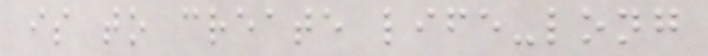is to create life-long
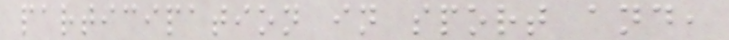participation in sport and,
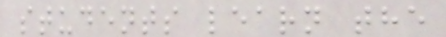students learn the
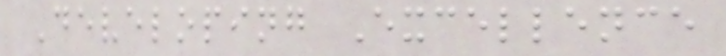Developing Excellence
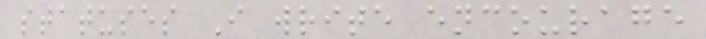statuses I write encourage
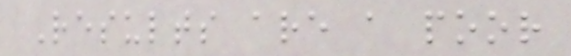Results are a poor
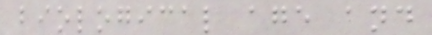biological age and
